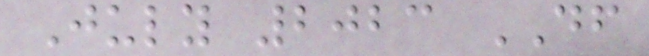July 2023 DF
